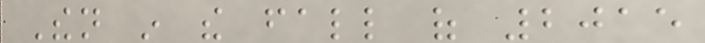Then in the fall of 2015
